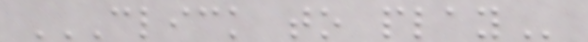CLICK TO PLAY
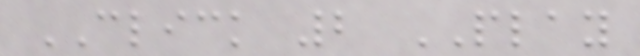CLICK 2 PLAY
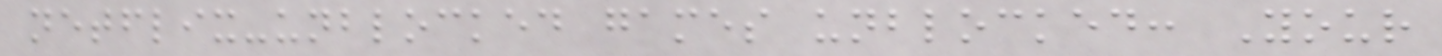netflix-unblocked games unblocked: Your
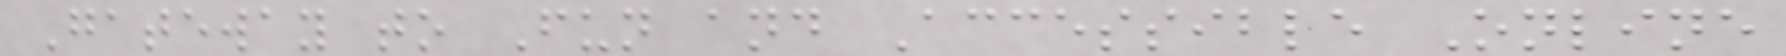Gateway to Fun and Accessible Online
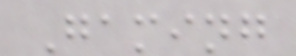Gaming
